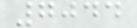7044
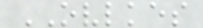OVLKES
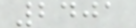2401
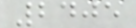2405
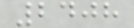2408
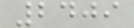2409
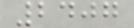2407
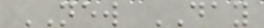NEW DAY
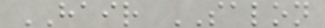HAIR SALON
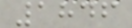1846
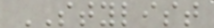STYLIST
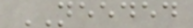NEEDED
